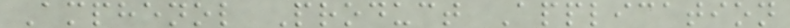Amphenol Product Application
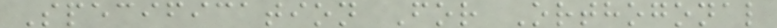Specification For Orthogonal
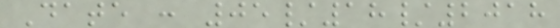Date : 05/18/2018
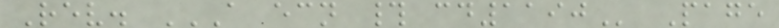Rev. A ECN # CD1190 Page
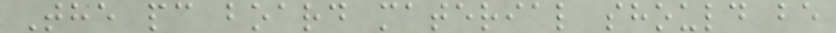The pc board material should be
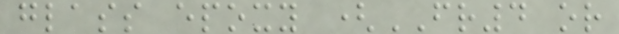glass epoxy (FR4 or
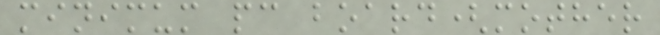minimum pc board(mother
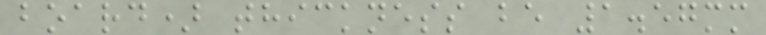board) thickness be 1.57mm
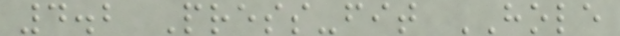4.2 Press-fit HOLE
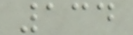134
